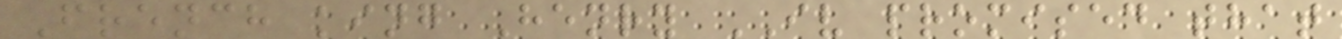French king Henry IV promised that
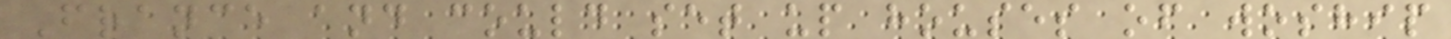France and could set up houses of woship
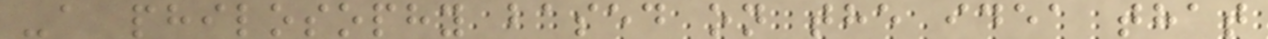-a philosophy based on the idea that
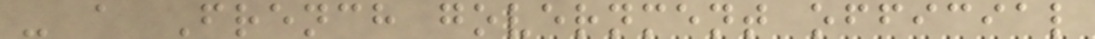- a French government official
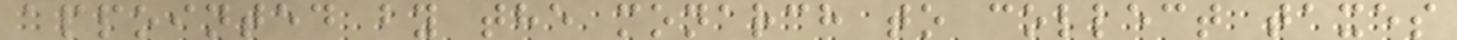appointed by the monarch to collect taxes
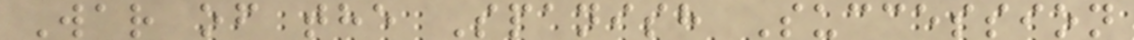War of the Spanish Succession
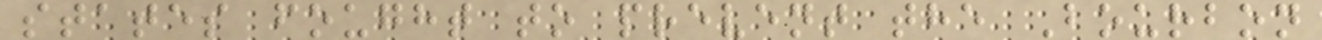states fought to prevent the Bourbon
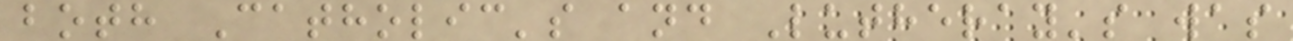both Catholic's and Lutheray's was
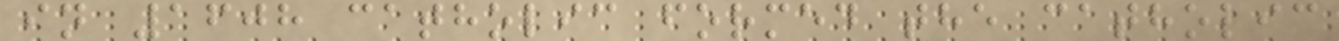in 1608 catholic formed the catholic
